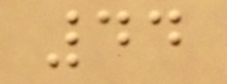44
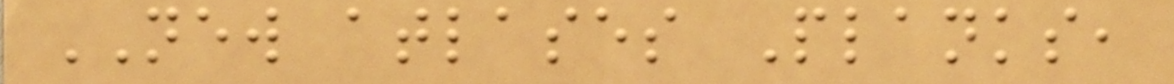NEW atlases Planks,
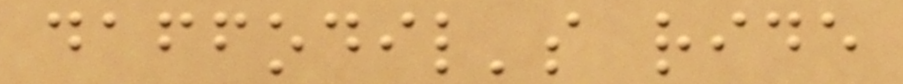daffodil's ride
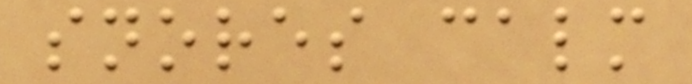snores calm
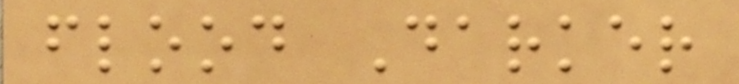flood Darker
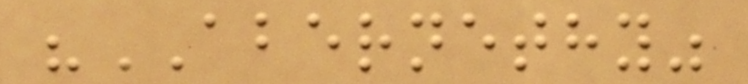"ABERNETHY"
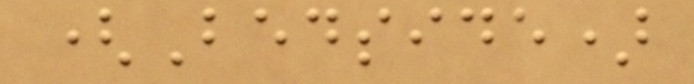(Bedside)
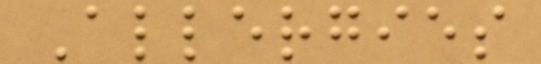Allergies
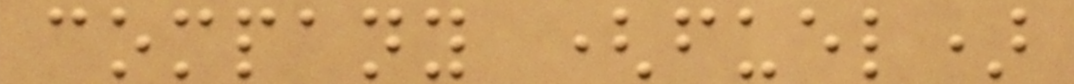company (fuel)
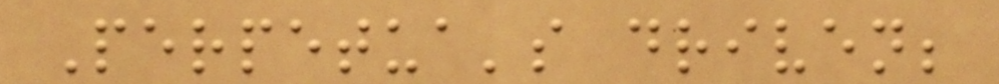Perpetua's driven;
